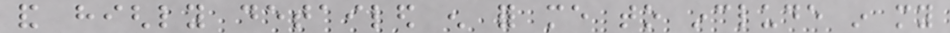and highly detailed enough for me to include in my
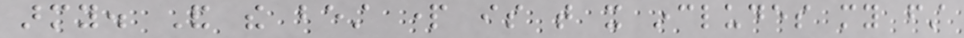army. And the best part is that it includes my first
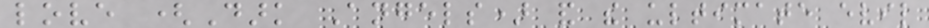love (Dark Angels) and the ultimate evil
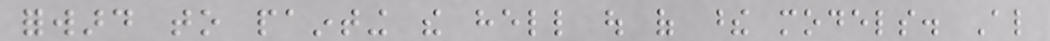forward to painting the hell out of these models. Also
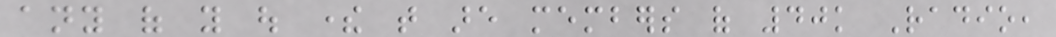any of you out there that are members of 40k Radio,
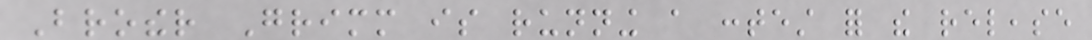Brother Grimm is running a contest for the release
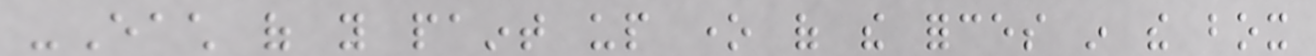-Each of you paint up one of the forces in the box
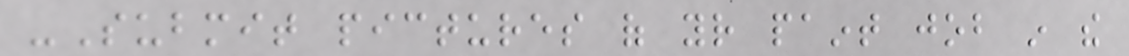-Submit pictures of your paint job in the
